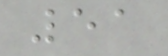51
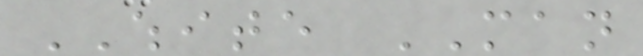WHITE MAN
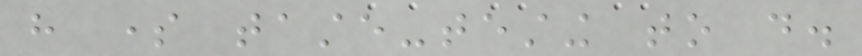have some taste-testing to do.
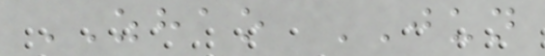ZHAO JUN
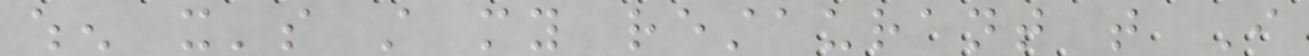when it's still my restaurant that I
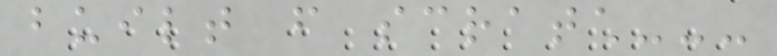built from scratch---
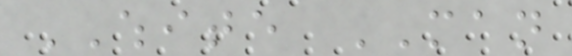WHITE MAN
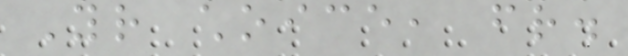Your choice, friend.
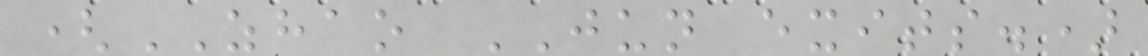(ZHAO JUN exits.)
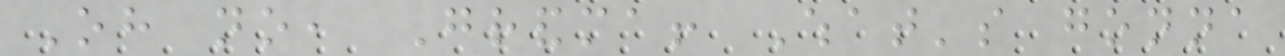Oh no, Grandma! What's gonna
